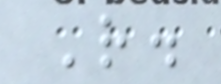R.
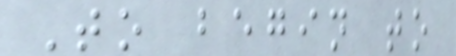To begin to
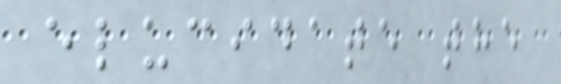elucidate the
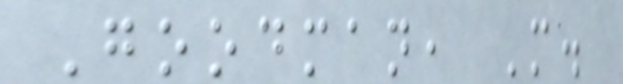Goodman, M.
